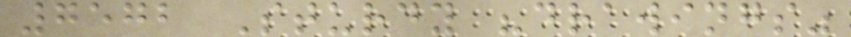7572 Sturdy "drawings"
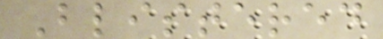Blistered
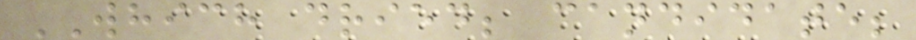WHICH dried; candidate;
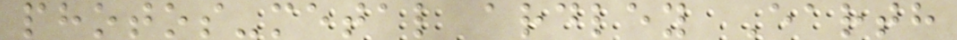photos-metal ardley Earth
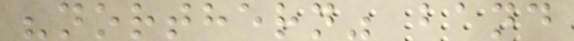"northern" band
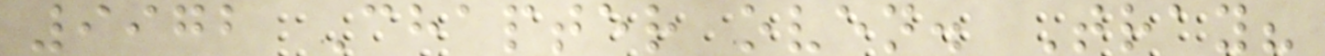9972 Chapter oven. Tray?
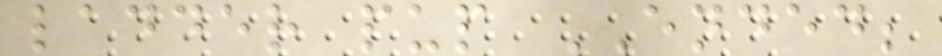ladder pup ENDED;
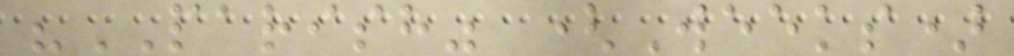"PARISH" (Weeks)
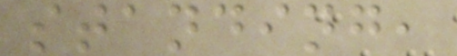standing,
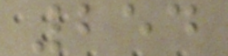254
